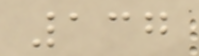137
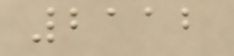2112
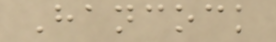Hancock
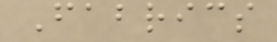Fabrics
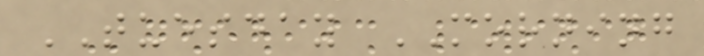TUESDAY MORNING
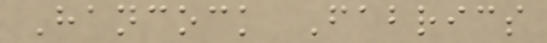Hancock Fabrics
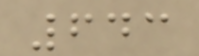643
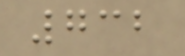732
